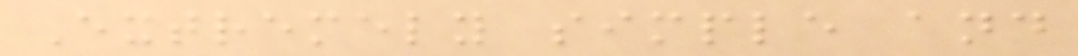Extremely simple and
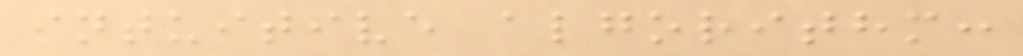intuitive algorithm:
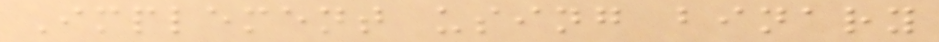Implement using binary
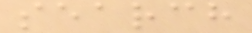search
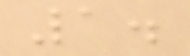1.
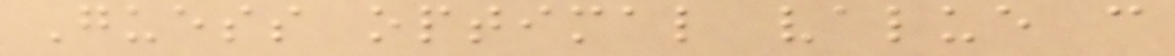Guess optimal value c
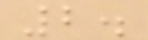2.
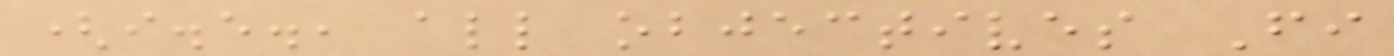(i.e., all objectives Fi
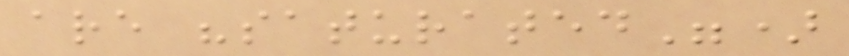are "saturated")
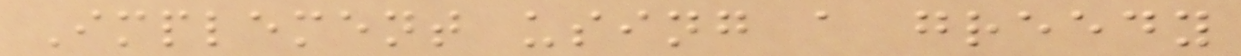Implement using a greedy
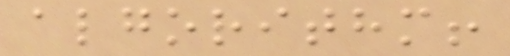algorithm!
